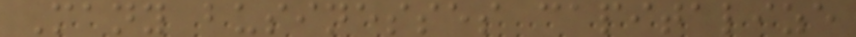Many businesses capitalize
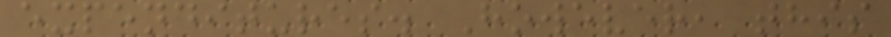expenditures. However, this
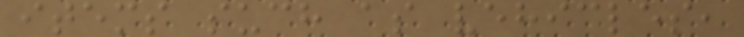items such as vehicles,
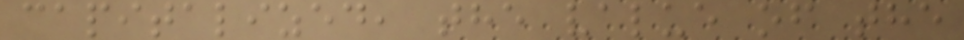capitalized, the value of the
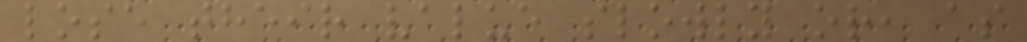lose their value slowly or, as
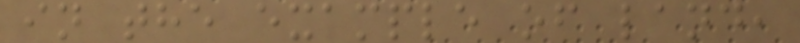in the example of land,
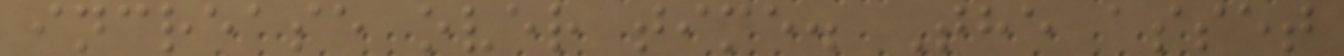increase over time. The asset
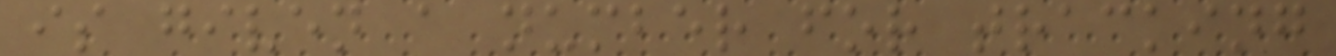is given a number for tracking
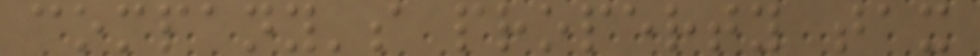company's property tax
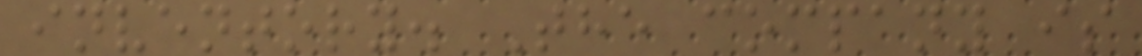inventory. The company is
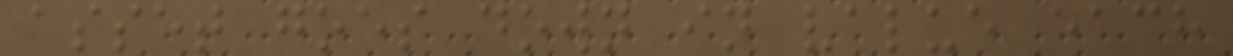asset goes down in value each
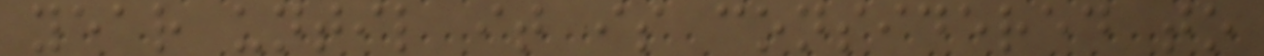year until it is considered to
